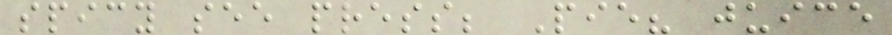spicy see press; Pie? juice
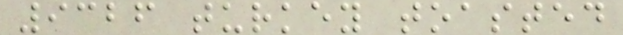9326 turkey toasted
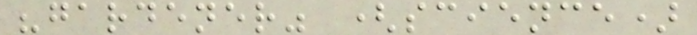"gardener" (science)
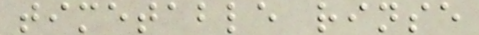timetable rinse
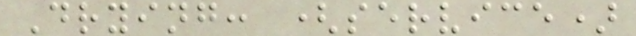Drying: (service)
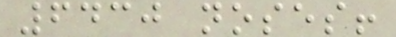6430 noses!
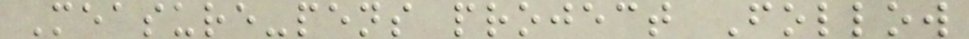Measure-pens project Follow
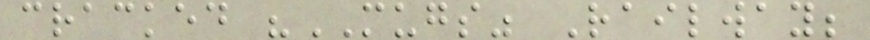cracked "MUGS" Railway;
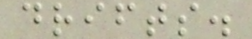drifts.
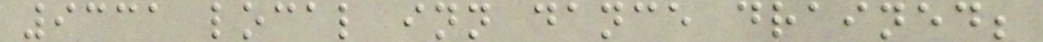9331 local inn dance drained;
